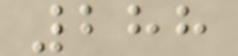288
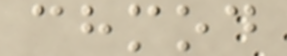chmod
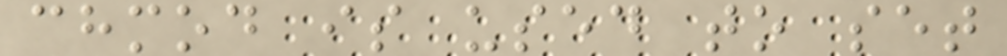chmod is used to set
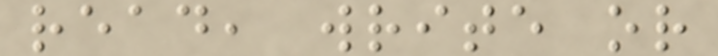read, write or
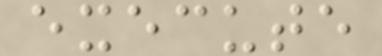execute
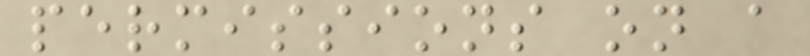permissions on a
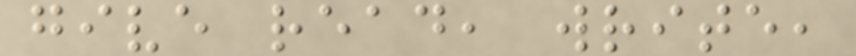give read, write,
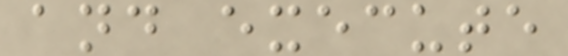and execute
